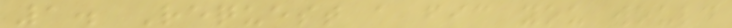1. Request a fic you would
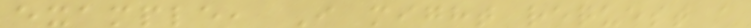example, I might request a
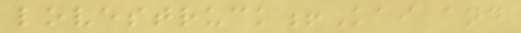lovestruck!Kai and
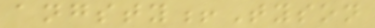angsty!Tyson
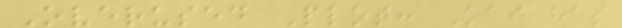Overused Plot: Kai has
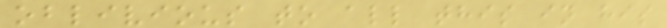oblivious to all this in his
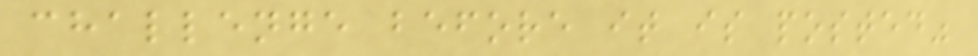challenge before it is posted"
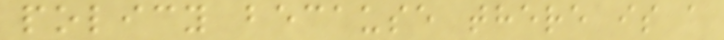policy because there is a
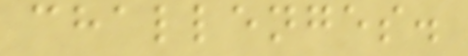challenges.
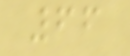66
